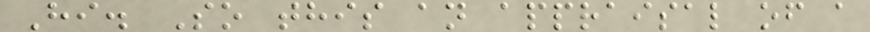Hi. So this an appraisal of a
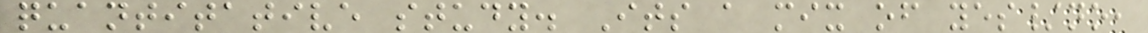quantitative study. Its a mix of yes/no,
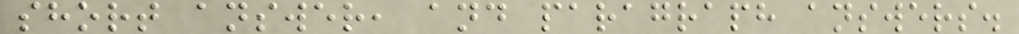short answer, and paragraph answers.
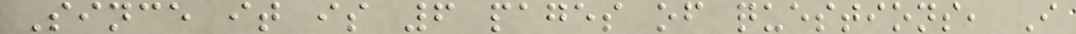Since it is 6 pages of questions, I
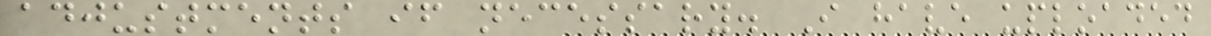adjustments if necessary. I have uploaded
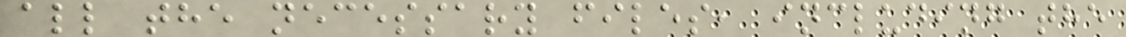all the necessary files, including the
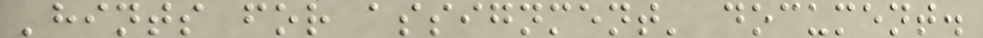'hints for assignment' document.
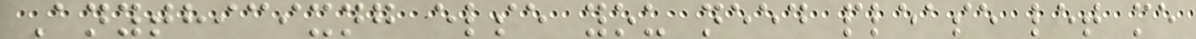Anythicixng else you need please let me
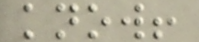know!
